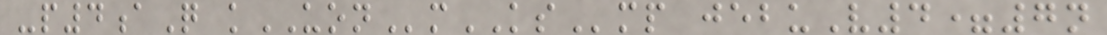-p4aQ kUONmKSmp jebuV4=7n
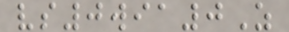vs0wia0Z
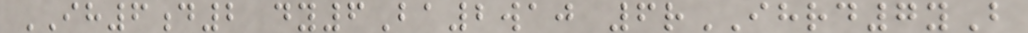IH6d2 dy6Ba2waj 6rIHRD7yB
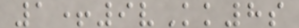1+9vKk8s
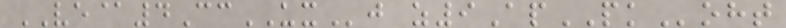VE@4CcUXj z9ApPKoht
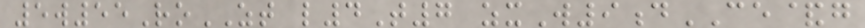5w55RoZT l4T7 zxW9dCE&g
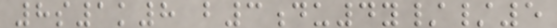8s1k8 b3du4y//5
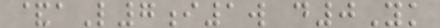&aL7i1w d0Yk
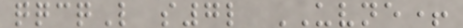qqcqL s7l UVNE+
